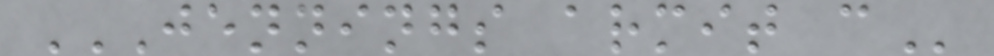JENNINGS ARMIT C
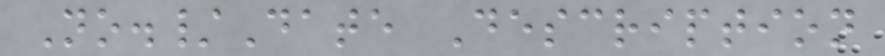No./Date Description
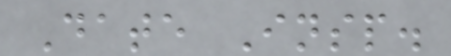Date Insp.
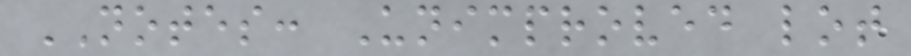NOTES: Unimproved lot
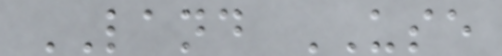LAND USE
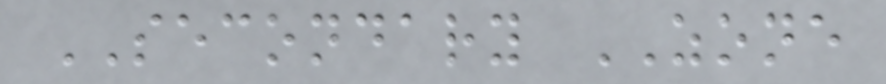SECONDARY ZONE
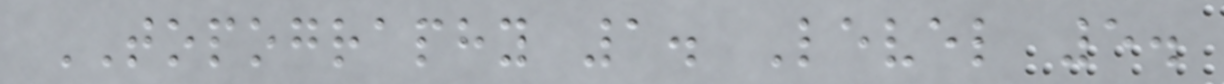TOPOGRAPHY 1. Level 5.
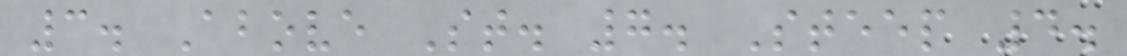3. Above St. 7. Steep 4.
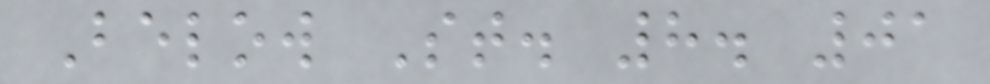Below St. 8. 01
